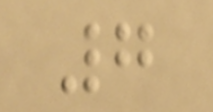7
